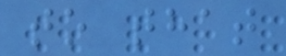to that
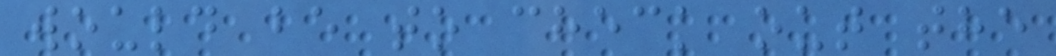would be to check out the
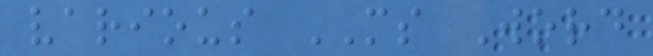various MS Word
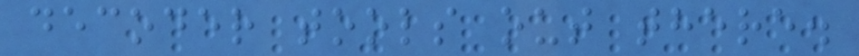decoder tools out there.
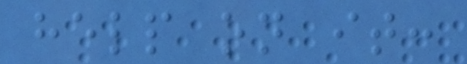help on it:
